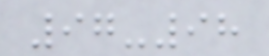97-98
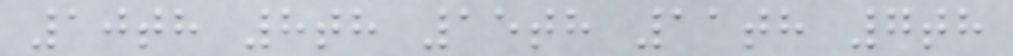10th 8th 15th 11th 7th
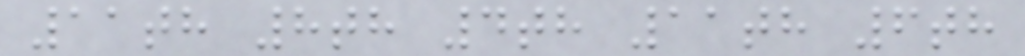11th 8th 4th 11th 6th
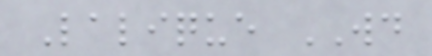Lalique WD
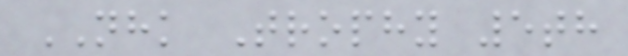NHK Trophy 5th
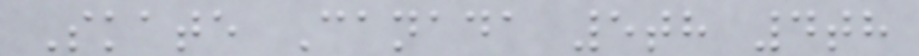Skate Canada 5th 4th
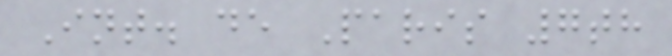Int. de Paris 7th
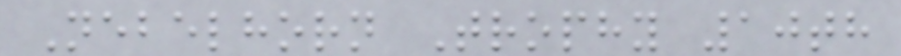Nebelhorn Trophy 10th
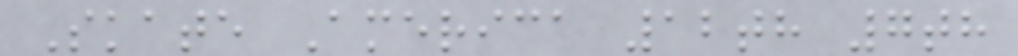Skate America 12th 7th
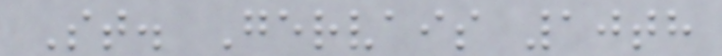St. Gervais 10th
